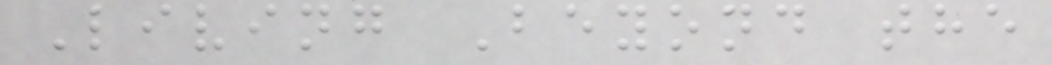Living Beyond the
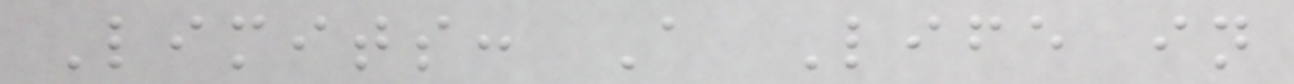Limits: A Life in
